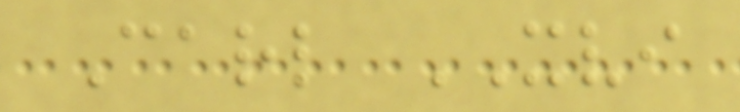Carl XVI
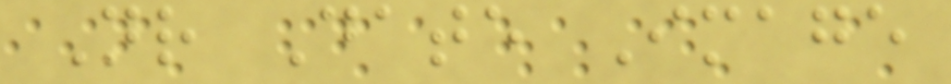Nr Date Image
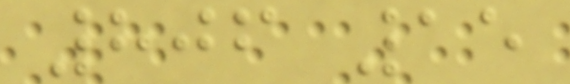806 15
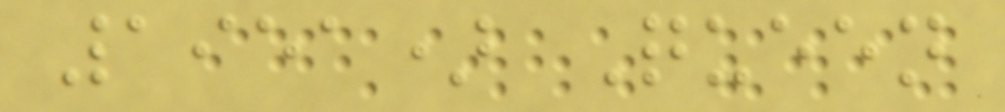1951) Queen
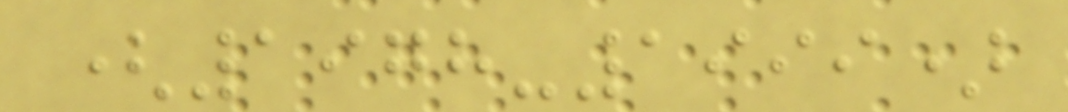(1978-1999)
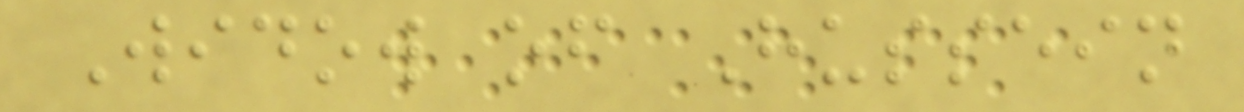Widow of Hussein
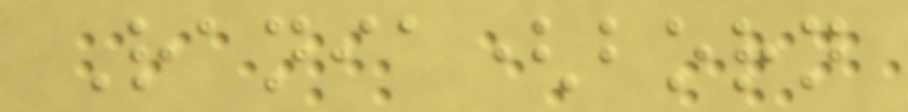Rania(born
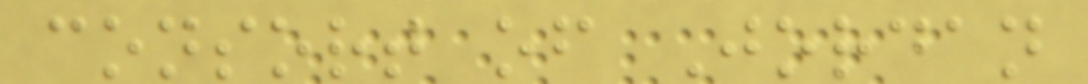consort of Jordan
